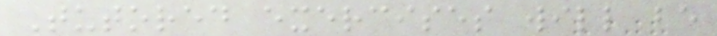Tutored exercises will be
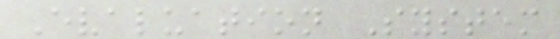Evaluation System
